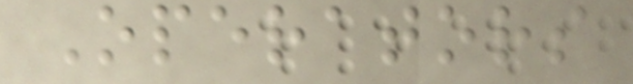Operators
